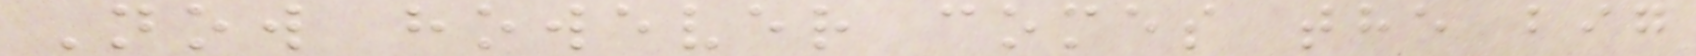Now however comes the big
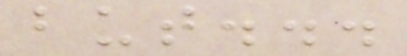but...
